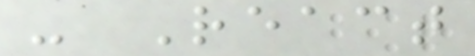- React
